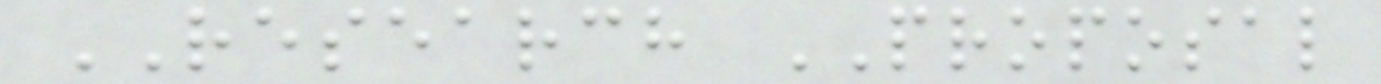RESEARCH PROPOSAL
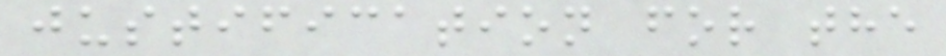justification for the
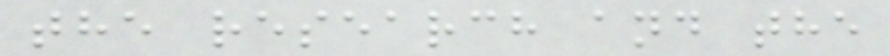the research and the
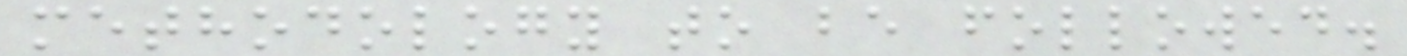methodology to be followed.
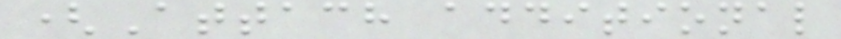(Attach additional
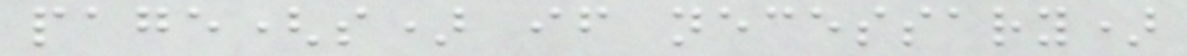page(s) if necessary)
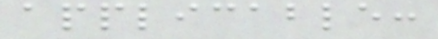applicable:
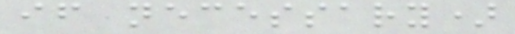if necessary)
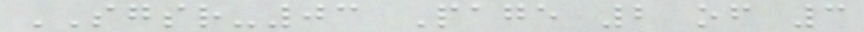SGSR-03 Page 2 of 3
